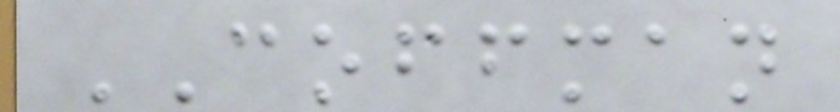COFFMAN
